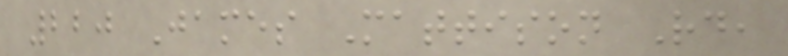220 James Mattison Rd,
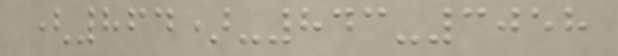(864)-843-3058
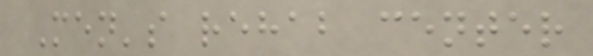Men's rehab center
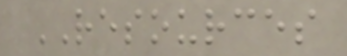RESOURCES
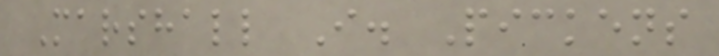Marshall I. Pickens
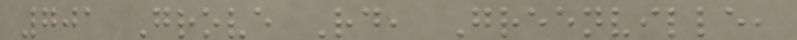701 Grove Rd, Greenville,
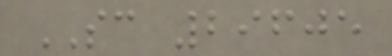SC 29605
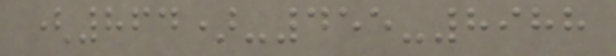(864)-455-8988
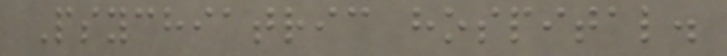Psychiatric hospital.
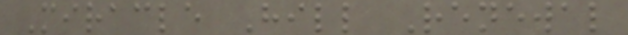Miracle Hill Renewal
